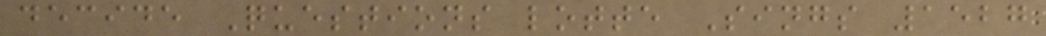decide Questions lotte Sings 1527
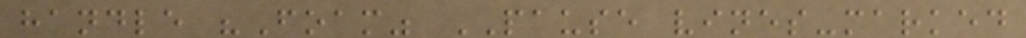handle "Foam" PAUSE vines-marked
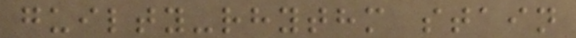guilty-rhythm stain
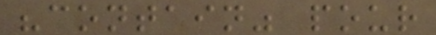"contain" pour
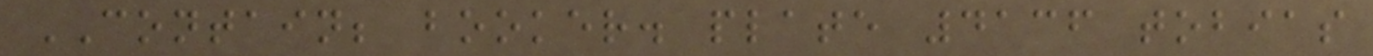CONTAIN; booker. plate 4136 tobias
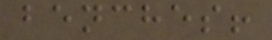benches!
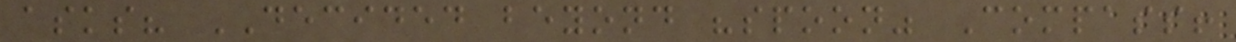asks? DECIDED beyond "spoon" Compass!
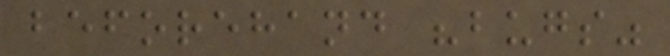beforehand "bugs"
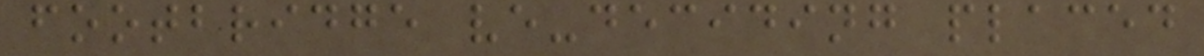footbridge ve-deciding placed
